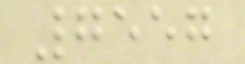7557
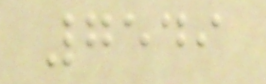7549
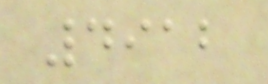4912
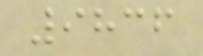9836
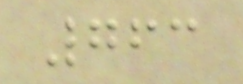763
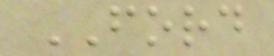FORD
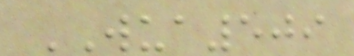WUA509
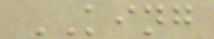KING
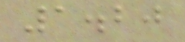1.20
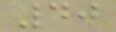40
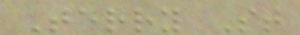Terry St
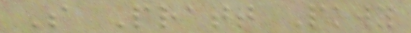S Pratt Pkwy
